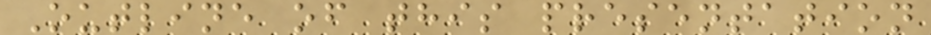Outline of this presentation
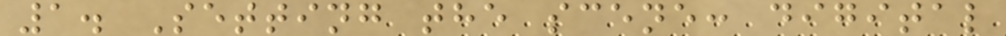1. Setting the scene: digital
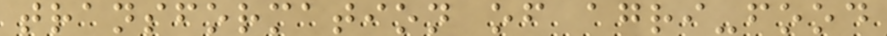transformation of agri-food
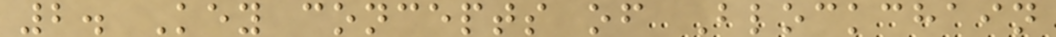2. Key concepts of Blockchain
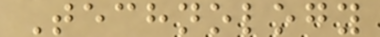Technology
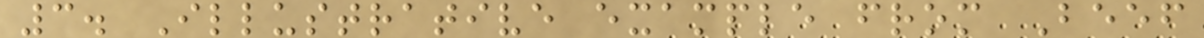3. Illustrative example from Beef
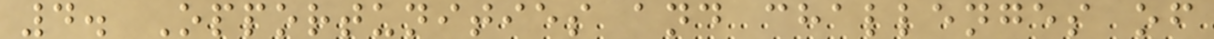4. Opportunities and challenges of
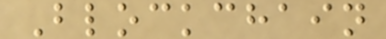Blockchain
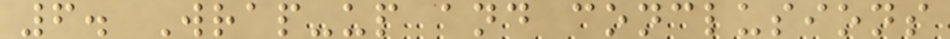6. Wrap-up and conclusions
